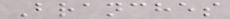Branches
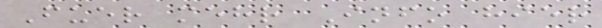Fuer mehr Info hier
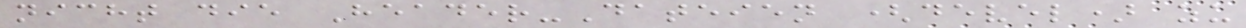nicht die Header-Dateien (devel) zu
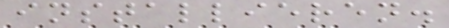installieren.
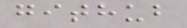github
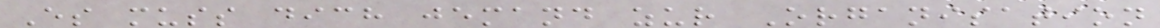Es muss dich jemand zur Organisation
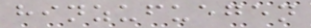hinzufuegen
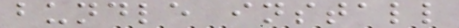bundle install
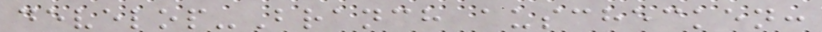develop-Branch auschecken:
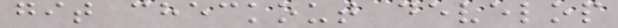git checkout develop
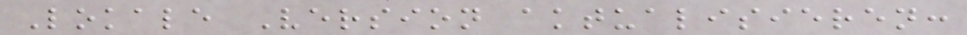Lokale Version aktualisieren:
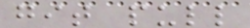git pull
